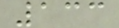133
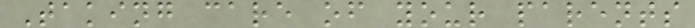Taking care of your parents
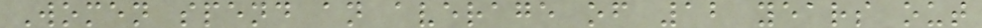Women spend an average of 12 years out
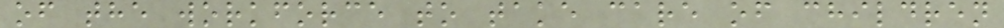of the workforce to take care of children
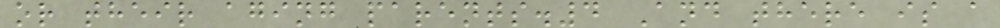or their aging parents.4 And there is a
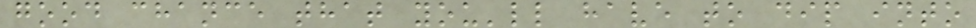good chance that you'll have to dip into
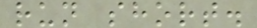run short.
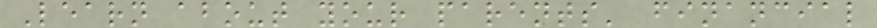Learn about your parents' financial
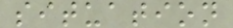situation
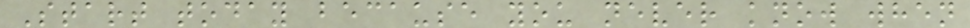Start today because you never know when
